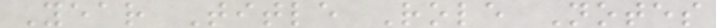Year Title Role Notes
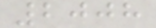2008
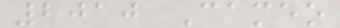2010 Cameo
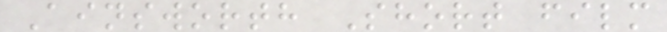Ainsworth Short film
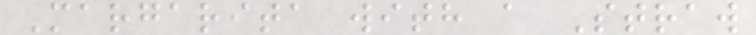Margarita with a Straw
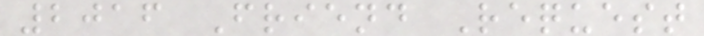2016 Friend Request
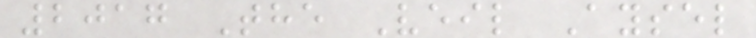2017 The Veil Aysel
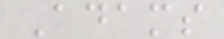Adams
